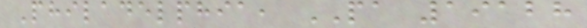Philadelphia, PA 19128
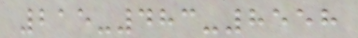215-483-8558
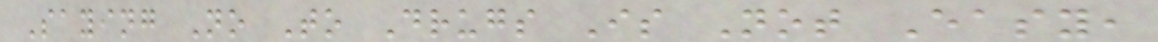Saying No To Drugs Is Not Easy,
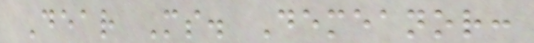Dear Ms. Demeanor:
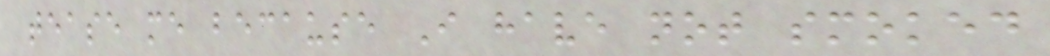tease me because I have not smoked
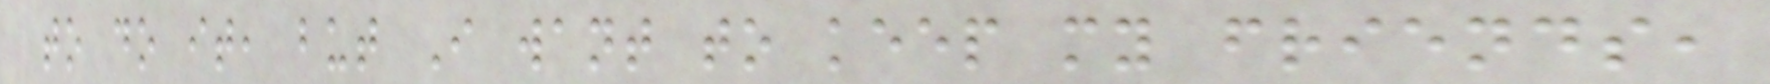to do it, but I want to keep my friends,
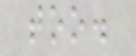too.
